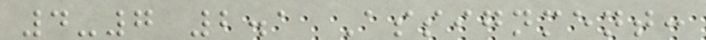4-7 2.1 Assignment:
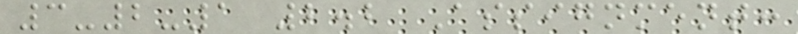3-2-1 2.2 Assignment:
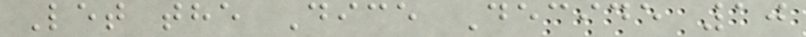Let the Dice Decide 10
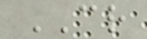CR
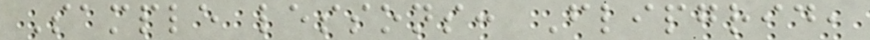Sample lessons: Flipgrid,
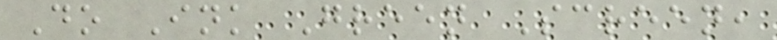Do Ink Green Screen,
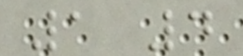1 4
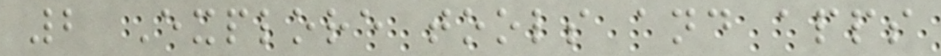2 Explore tools and apps
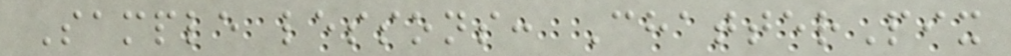Sample lessons: ChatterPix
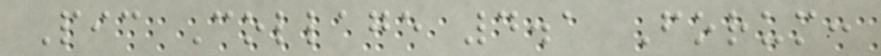Pic Collage 4.1 Forum:
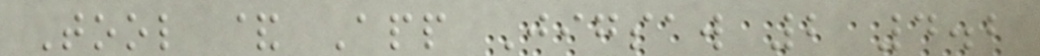Tool & App Jigsaw 2 4.2
